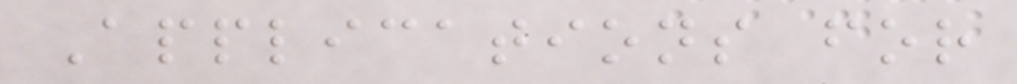Applications for
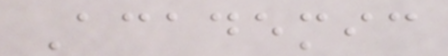Academic
